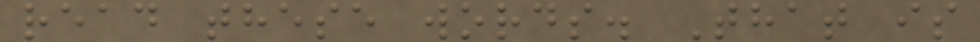read these words. That is
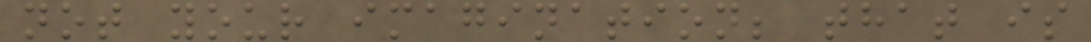not your imagination; that is
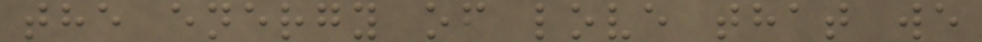the energy of love that we
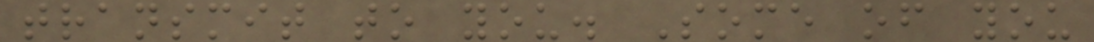transmit to you. Some of you
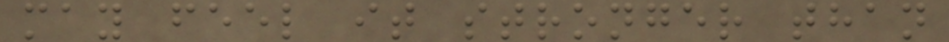may feel it stronger than
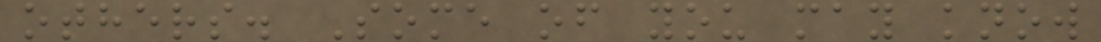others. Some of you may know
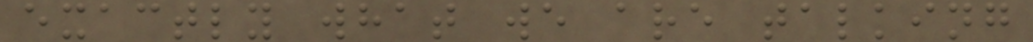exactly what we are talking
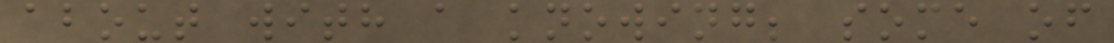about with a knowing; some of
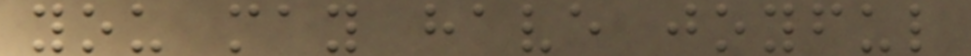you may have joyful
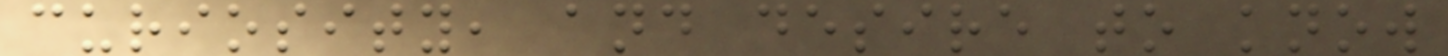curiosity, and desire to know
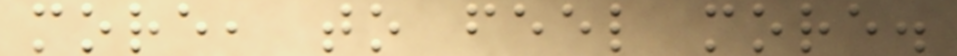more, to feel more.
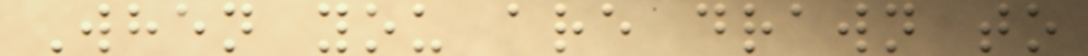When you are drawn to
